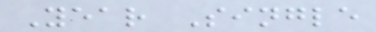Year Single
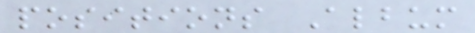positions Album
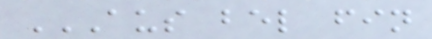AUS BEL FIN
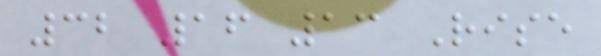32 16 13 Rise
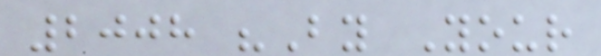2008 "By Your
